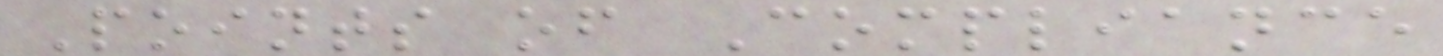Points of Compliance
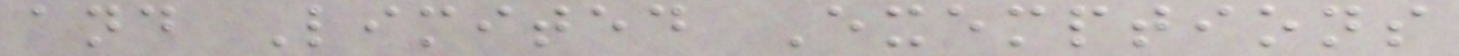and Limited Exemptions
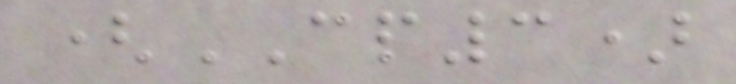(CP3)
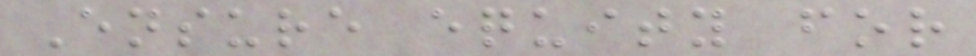Ensure equity for
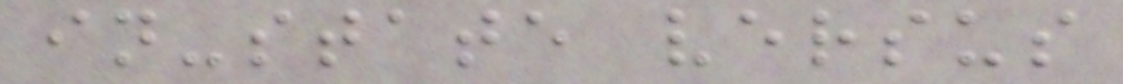in-state versus
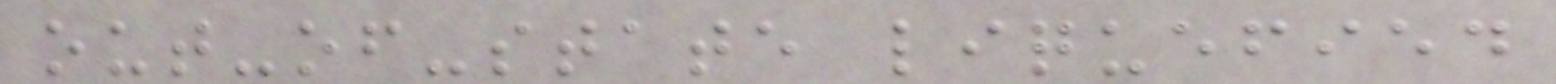out-of-state liquefied
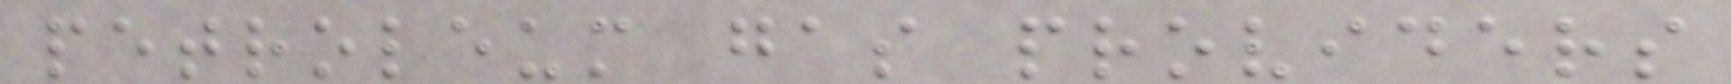petroleum gas providers
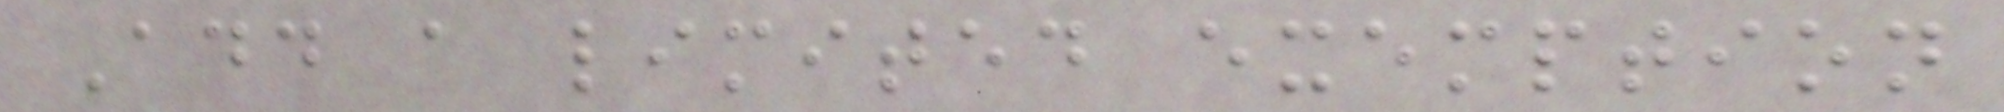Add a limited exemption
